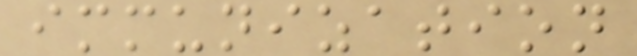immunization
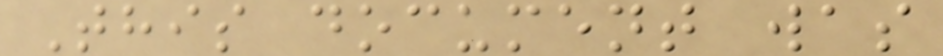This document was
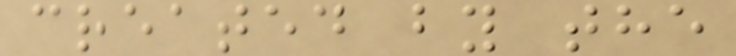created by the
